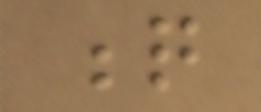q
